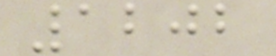1202
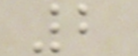2
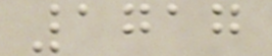1717
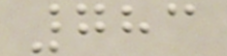783
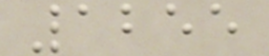1255
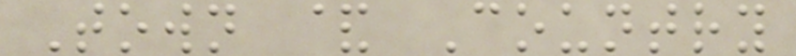Town & Country
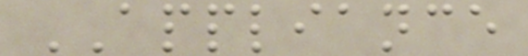APPLIANCE
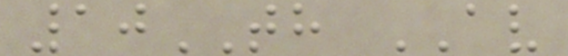10TH AV
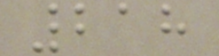218
